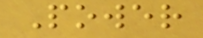Power
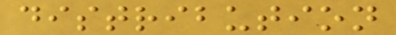distribution
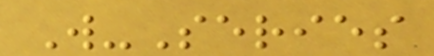W-Series
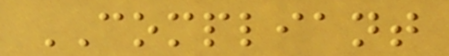COMPLIANT
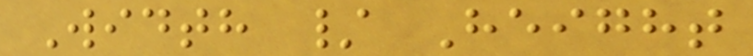Width / Height
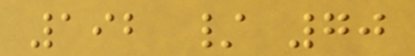192 / 70
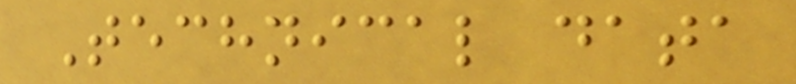Technical data
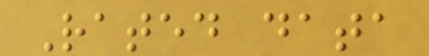Rated data
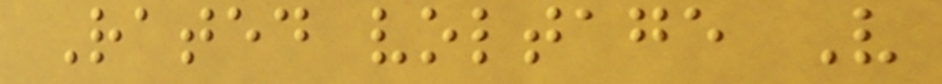Rated voltage V
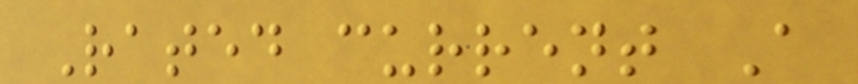Rated current A
